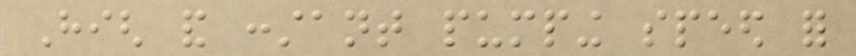High and constant pumping speed for
